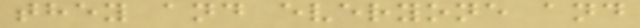they and everyone and
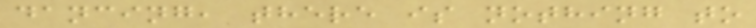dancing, there is nothing to
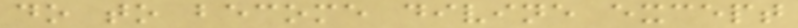do to become divine except
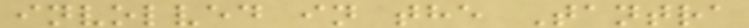involved in the Tantra
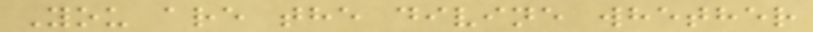You are the divine whether
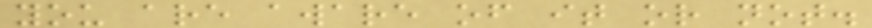you are aware of it or not.
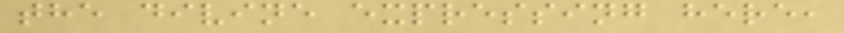the divine expressing here,
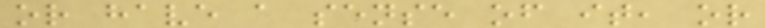or have a sense of it, or
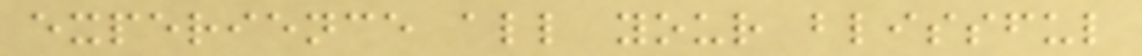experience all your blissful
